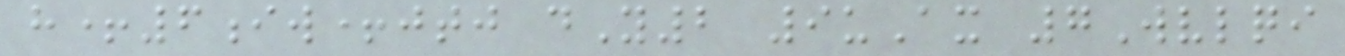h+6iw+jtj dY2 9uAx 7Wvlqi
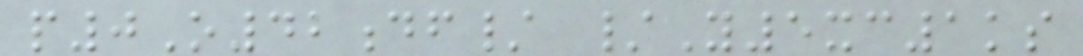p0O42df/ /Y5xc1ks
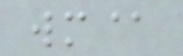wm@
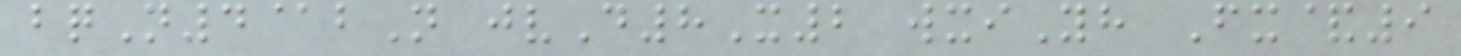bqN4@bN jvD8X2 wxiYh Fx&9
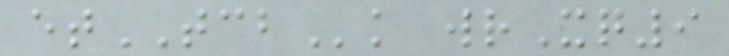etTCBk wrXq9
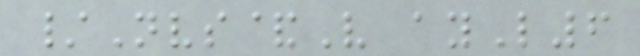/Nvs&V ayL6
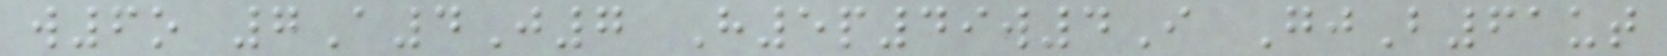w6o 7A4J7 H5p49w4I GjB61ut
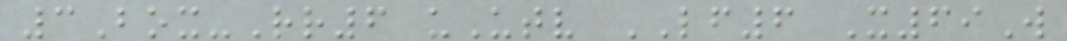3Box-Rr6 uUtv LF6 X69W
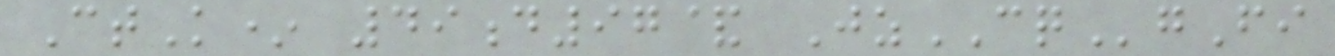CtK* 49d97& JzCQgFi
